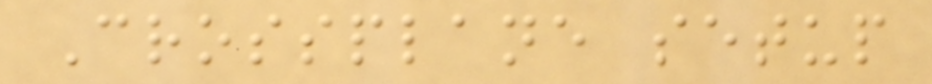Crossplane setup
